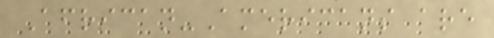African-Americans are
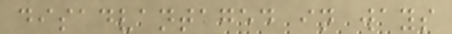disadvantaged in ways
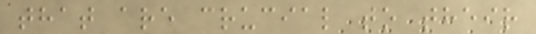that are crucial to their
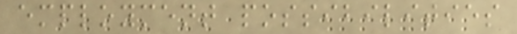employment possibilities
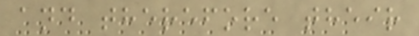and therefore their
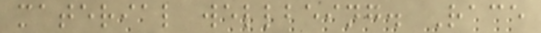material wellbeing. Race
